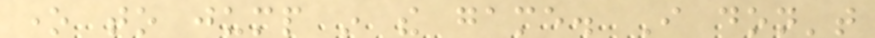one to jump in the game. I don't
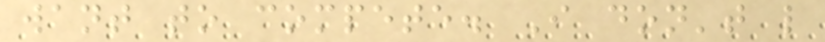want to compete. I don't like
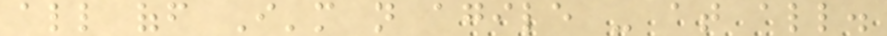all off I'm not agile - at all.
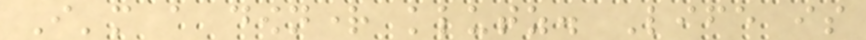I'm a downright klutz. Life is
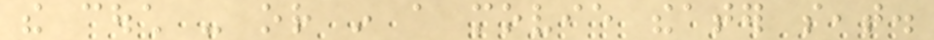the couch - or in a movie theater seat.
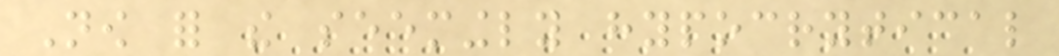Now for the seemingly hypocrytical
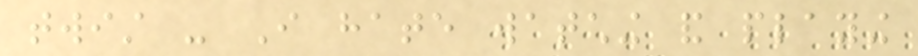twist - I hate watching and playing
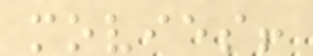movies!
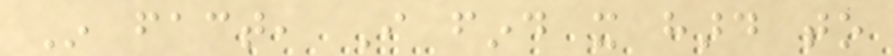In fact, I find it hard to
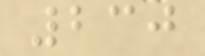230
